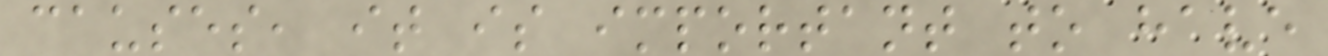causes, it is important to have
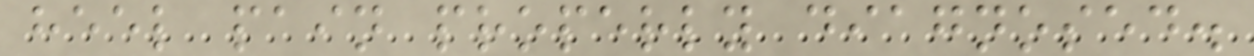heel pain properly diagnosed.
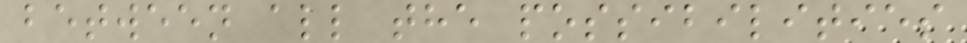between all the possibilities
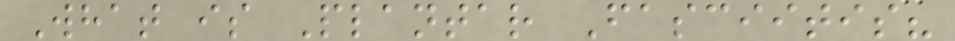What is Plantar Fasciitis?
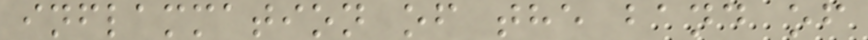inflammation of the band of
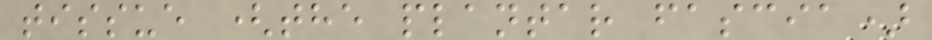tissue (the plantar fascia)
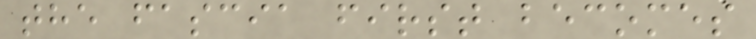the fascia first becomes
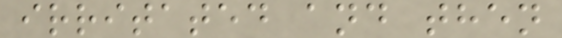irritated and then
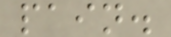pain.
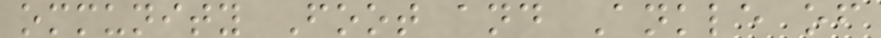ommunity Foot and Ankle of
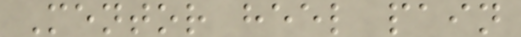Mentor heel pain
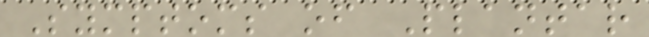Symptoms of Plantar
